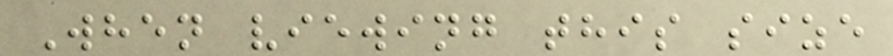When viewing this size
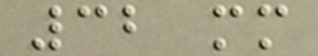32 mm
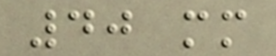40 mm
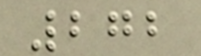272
